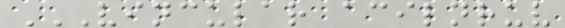VINCULAR ACILNRUV
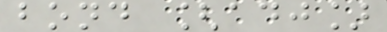bond [adj]
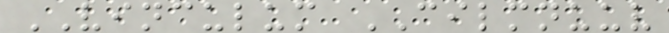VINCULUM CILMNUUV
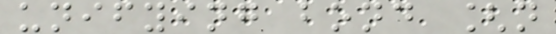unifying bond [n
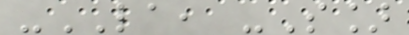-LA, -S]
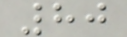80
